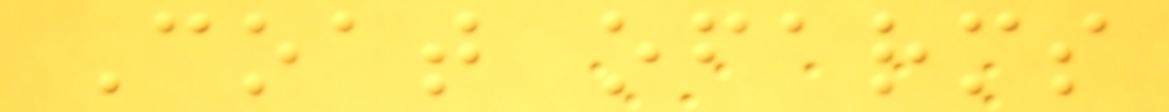Coat ofarms
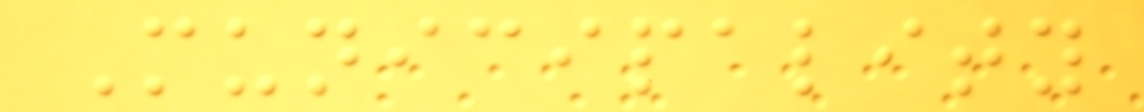Municipality
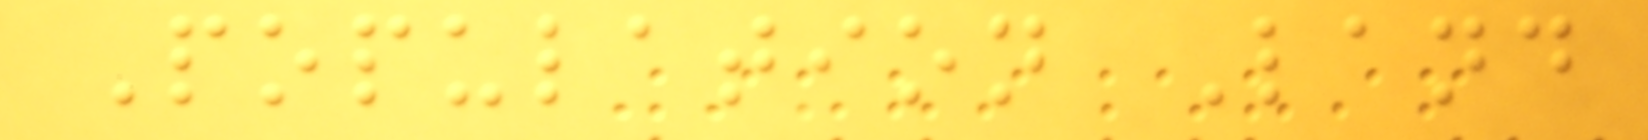Population Land
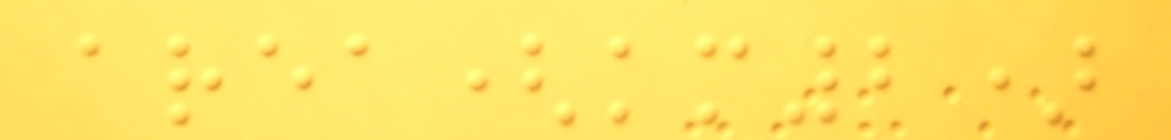area(km2)
